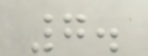7.
